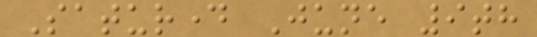Saturday June 9th
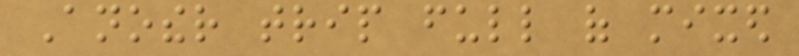Another trip full of mixed
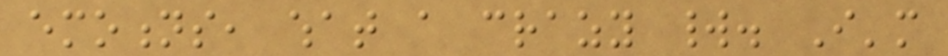emotions, what a crazy world. I'm
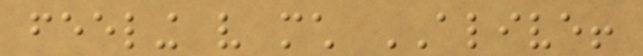feeling very much ALIVE!
